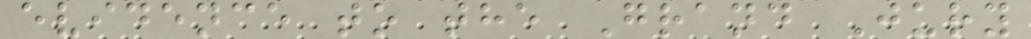evidence to the Grand Jury
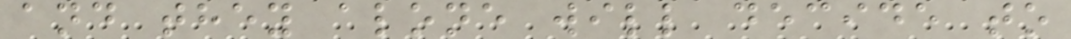and they alone will decide to
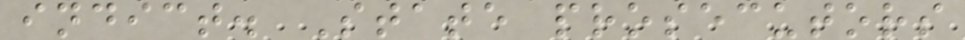indict. State prosecutors
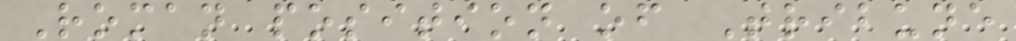Roman position of Tribune
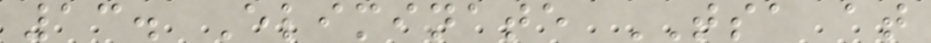13. Eliminate TSA at
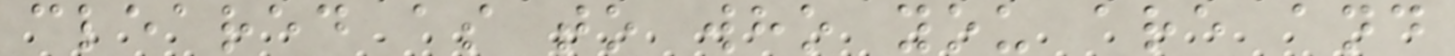cleared as to who you are and
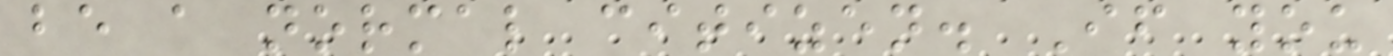be a normal citizen. If you
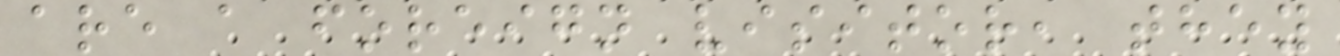are a foreign visitor, they
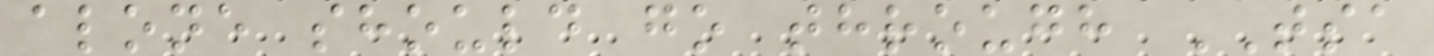alone should go through TSA
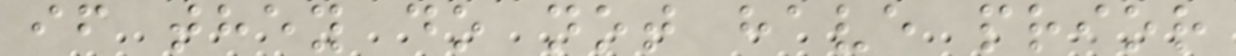if they do not have prior
